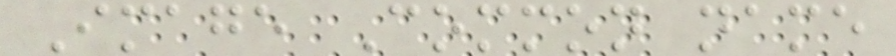Image Common name
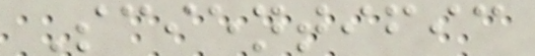Scientific
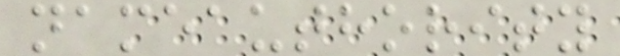nameauthority
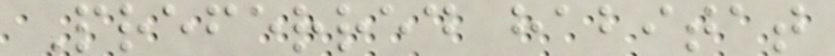Preferred habitat
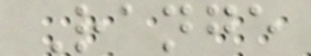Range
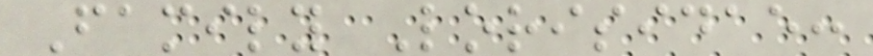Family Lorisidae:
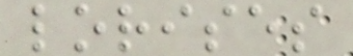lorises
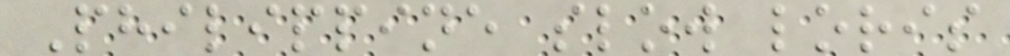Philippine slow loris
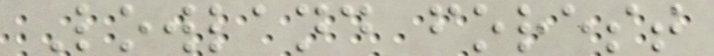Lowland forest
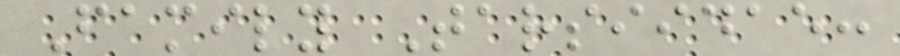Family Tarsiidae:
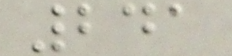241
